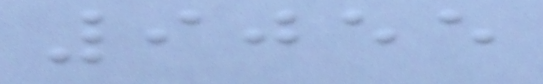9055
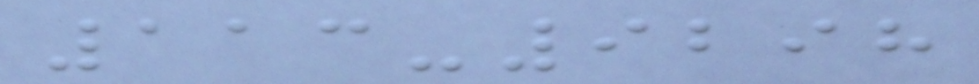113-9298
